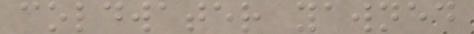coldwater yawned
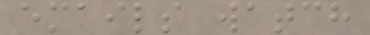emails watch
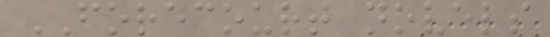FORECOURT novels
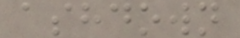ashdown
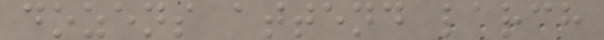dozens attend larch
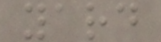yard
